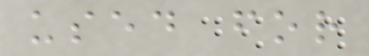used for
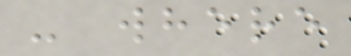- where
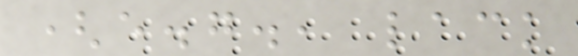(e.g., lack
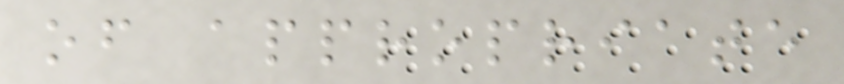of appropriate
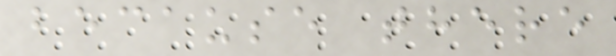because there
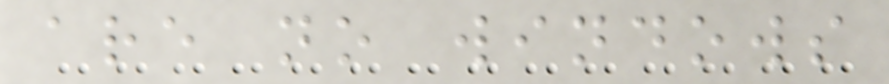are no windows
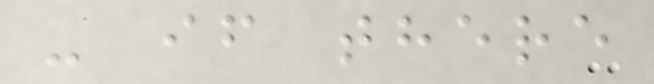- if there
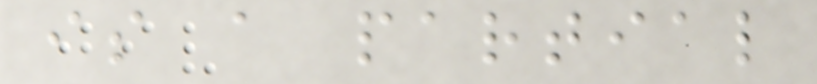is a partial
